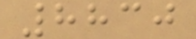8830
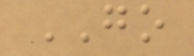GO
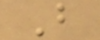B
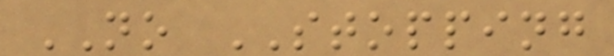NO STOPPING
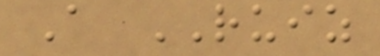A RUIZ
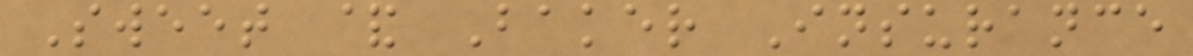Sweet & Baker Insurance
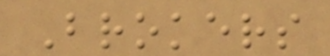Brokers
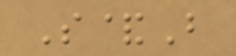S&B
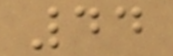44
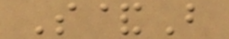S&B
